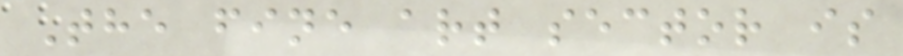The fine art sector is
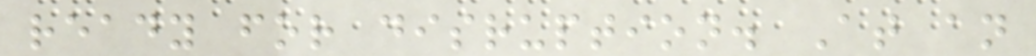ready for disruption. At an
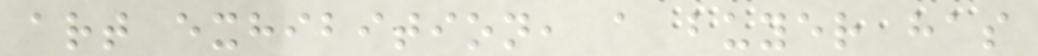art exhibition, a buyer has
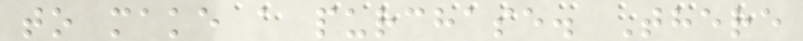to make a purchase. There
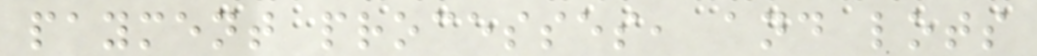payment processes, and lots
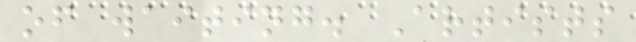of waiting. Artists
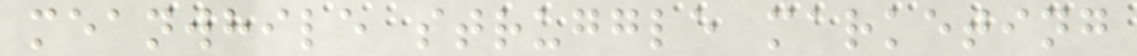meanwhile struggle marketing
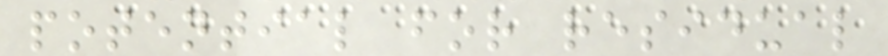potential for residual
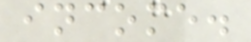income.
